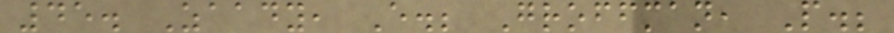45. Zaady, E.; Groffman, P.;
